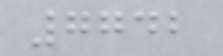7742
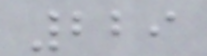229
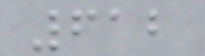612
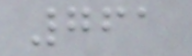761
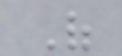Of
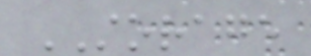STORAGE
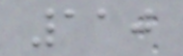110
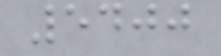5400
